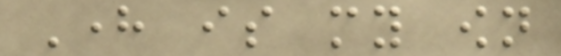Here is my own
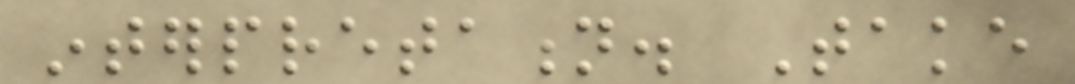interpretation. Take
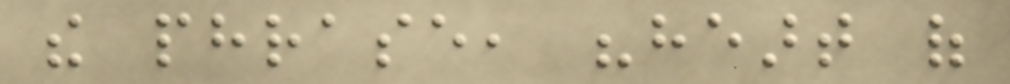the phrase, "heart of
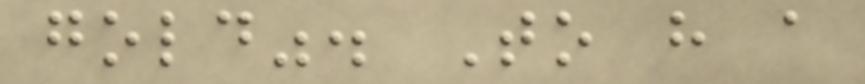gold". To have a
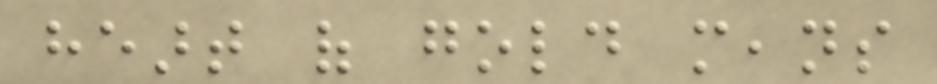heart of gold means
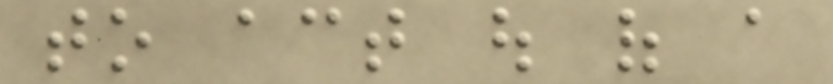to act out of a
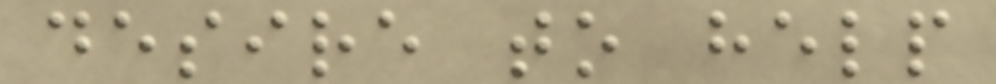desire to help
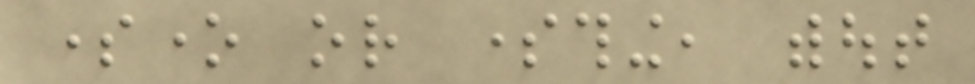someone or something, without
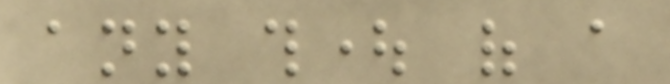any thought of a
